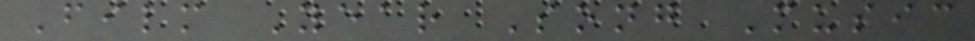Film Year Song Music
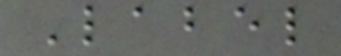Label
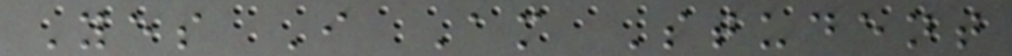Yes I Am Student
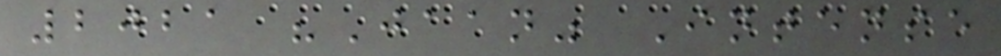2021 "Jaan" Intense
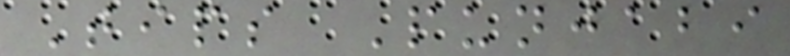Tips Punjabi
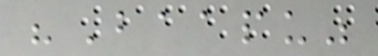"Baapu"
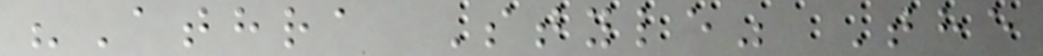"Athra Style" The
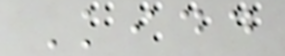Kidd
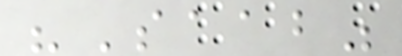"Saab"
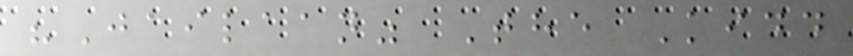"Jailaan" The Kidd
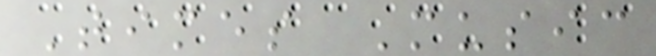Times Music
